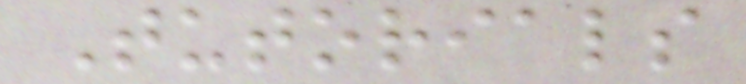Tutorials
